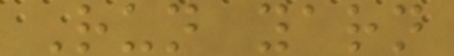Run yarn
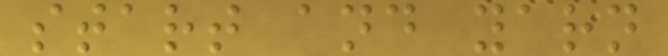start and yarn
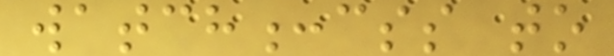watch:css to
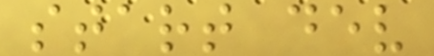start dev
